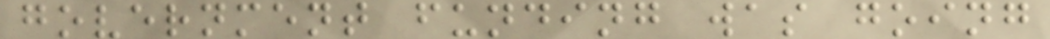government funding was going
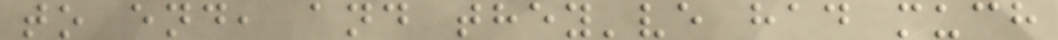to end, and they've had much
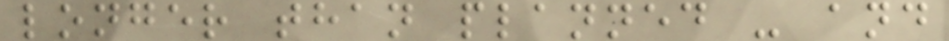longer than planned - and
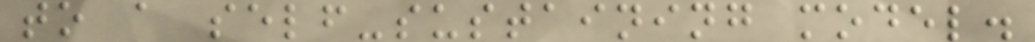to a self-sustaining model.
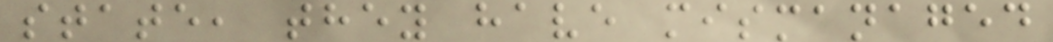state, they have mismanaged
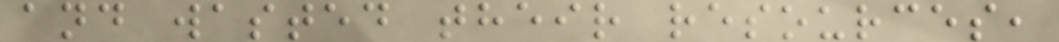and wasted their resources,
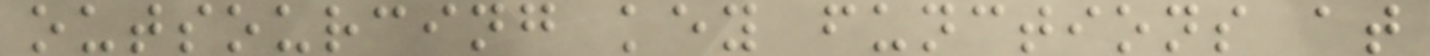outsourcing key functions at
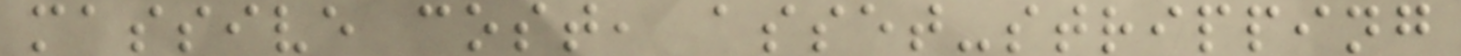massive cost, asset-stripping
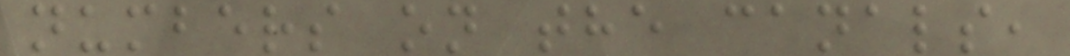numbers on the canals,
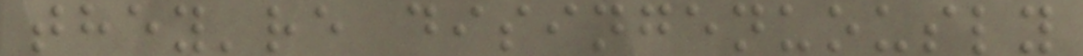they're disingenuously
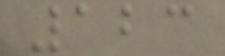123
